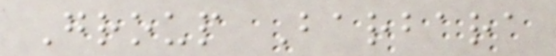Group Barbara
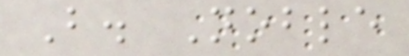B. Noble
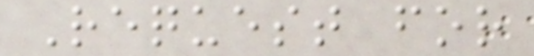Request for
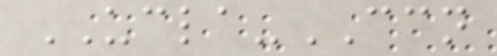UCLA-CCN
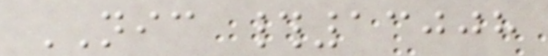NIC #13008
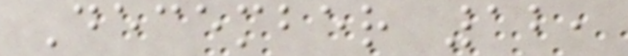December 12,
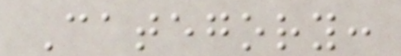Category:
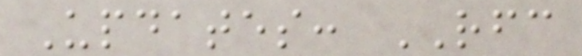Updates: RFC
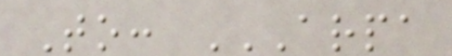To: ARPA
